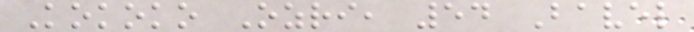Kokoko Ozri, 54 Bavel
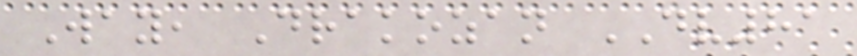Way, Drakozan DV81
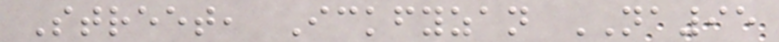Street, Ickfyzan NA95
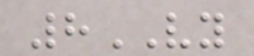8VY
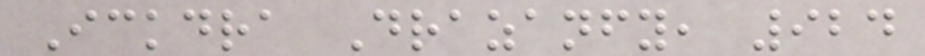Ickdra Drazanfy, 924
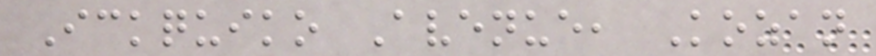Ickquiko Avenue, Kozan
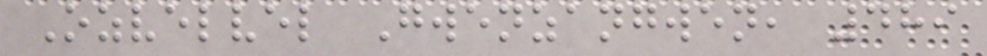Ozvelvel Gwenzangwen, 489
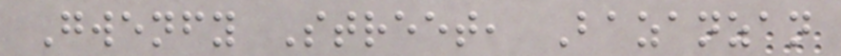Gwenfy Street, Bazanzan
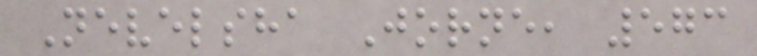Nevelsha Jorne, 573
